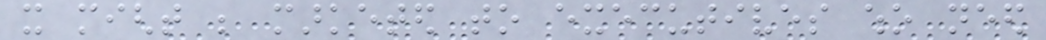it might be marketed to executives who need
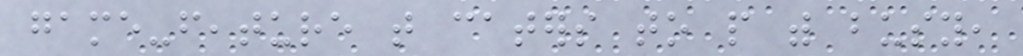game-feature that caters to people with busy,
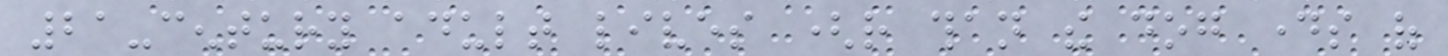21-century adult lives (rather than the dog days of
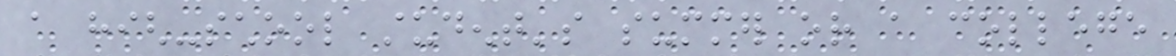a high-school student's summer or a college
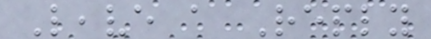Leave a Reply
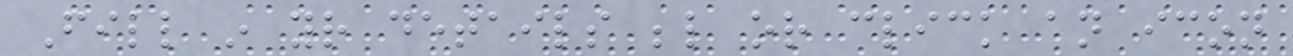Fill in your details below or click an icon
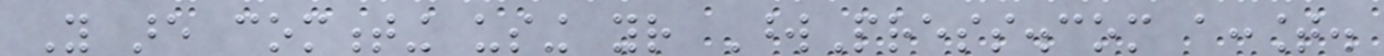You are commenting using your WordPress.com account.
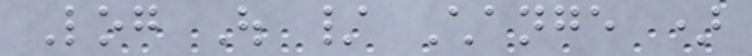Log Out / Change )
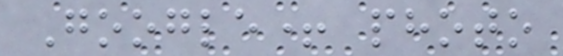Google+ photo
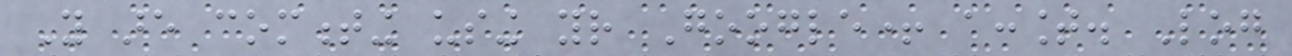You are commenting using your Google+ account. Log
